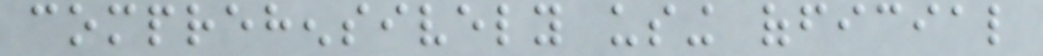comprehensively using official
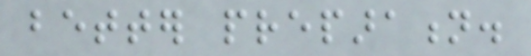better preparation.
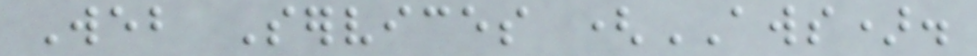Web Services (AWS).
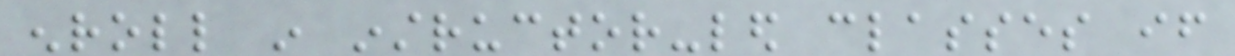enroll in instructor-led classes if
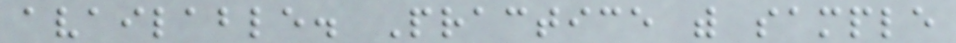available. Practice with sample
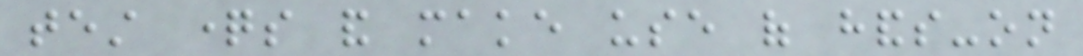test questions and make use of hands-on
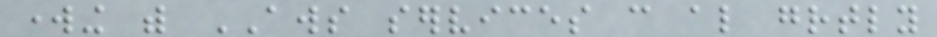working with AWS services can also greatly
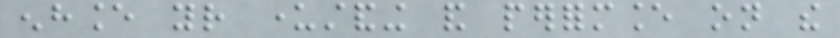enhance your understanding and performance on the
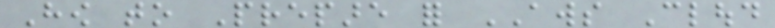How to Prepare for AWS Cloud
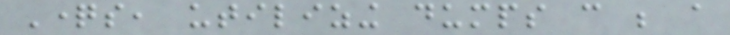Questions, utilizing dumps can be a
